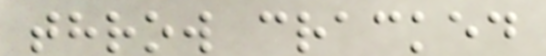throw cracked
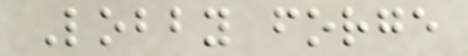Lobby forge
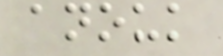anouk
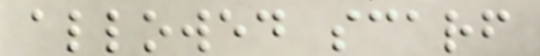allowed scarf
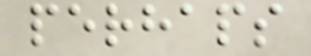perhaps
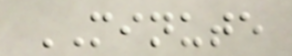MINUTE
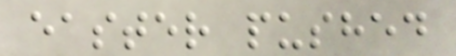easter pushed
